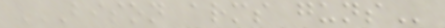BISON ARMS GUNS
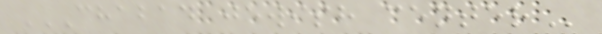CHABAD JEWISH CENTER
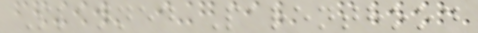Planned Parenthood
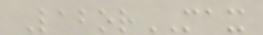LaborMAX
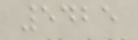5425
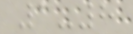1-8
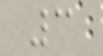3
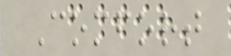Comfort
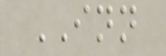INN
